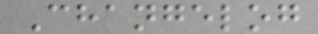Changelog
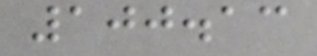100.13
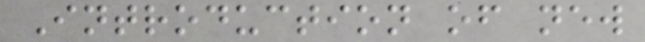Introduction of new
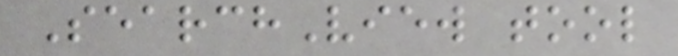SearchView tool
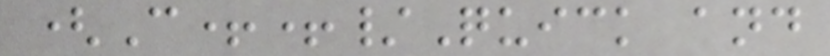(C++/Quick and
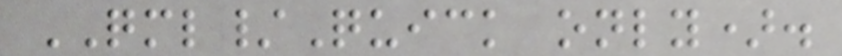QML/Quick only).
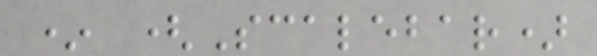* (Scalebar)
